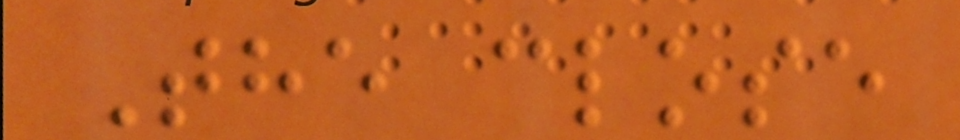The close
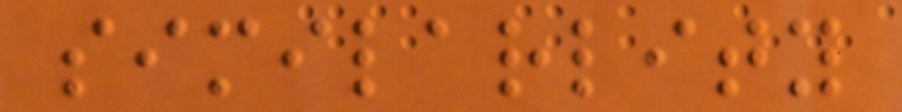similarlity
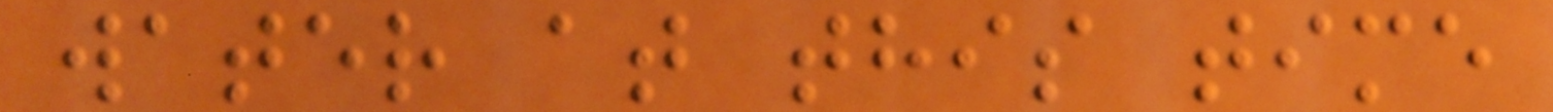water at this time
